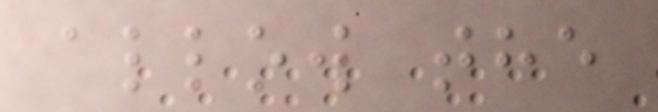allow the
